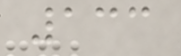133
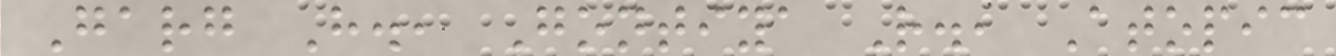Garg H., Gontiya R., Atopic
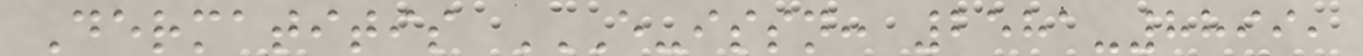Dermatitis E-ISSN: 2581-8899,
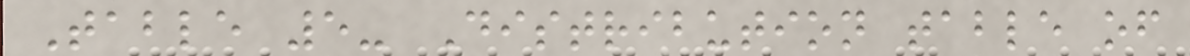Table 5- Distribution table of
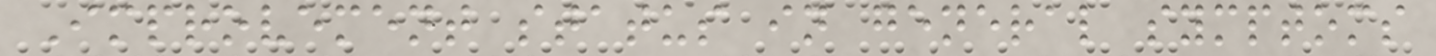Improvement status in general symptoms
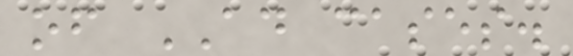of AD cases.
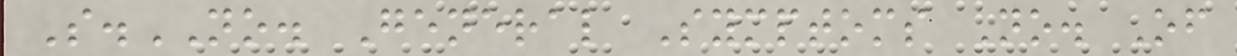S.NO. General Symptoms No. Of
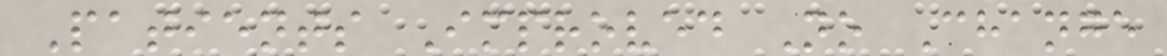Patients Improved No Change
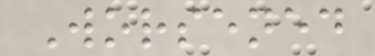Worsened
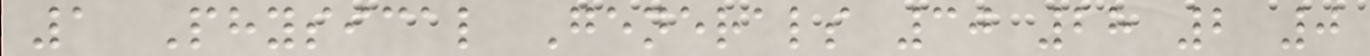1 Physical Generals 30 28 2 0
